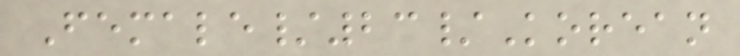Female/23/Korean
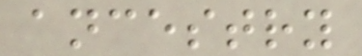ancestry
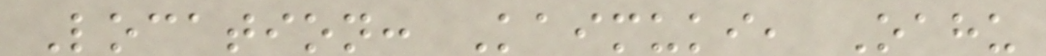Location: Kaimuki, Oahu
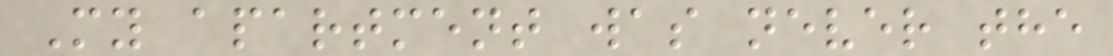My apartment was never the
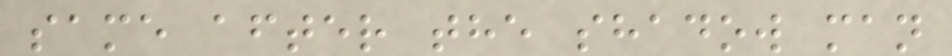same after the shadow man
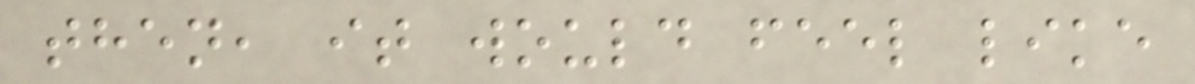then, it would feel like
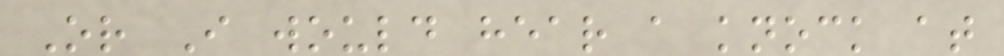Or I would hear a knock at
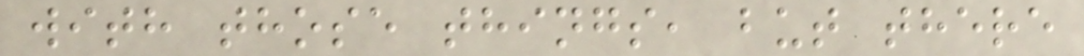with those things, but there
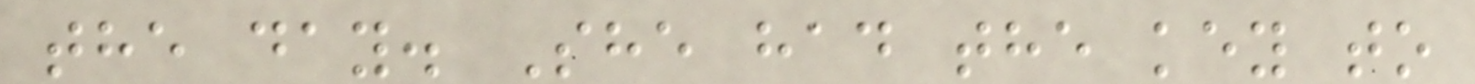the day. She had the key to
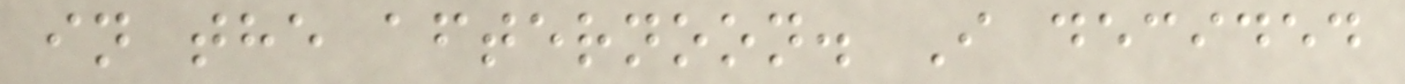in the afternoon. I decided
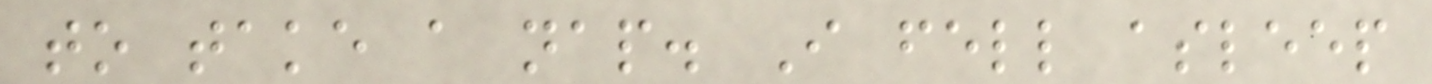to take a nap. I fell asleep
